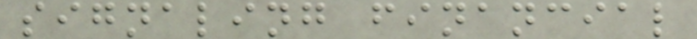signaling financial
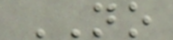NO
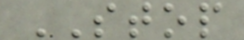STOP
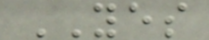YES
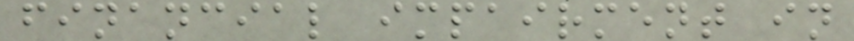financial impairment in
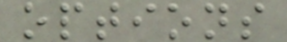options
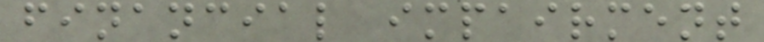financial impairment
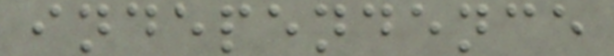independence
